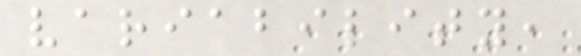variability,
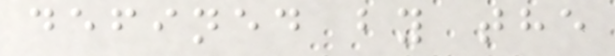defined by the
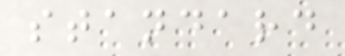standard
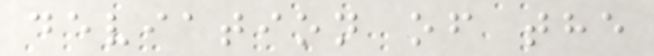deviation of the
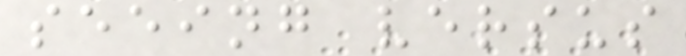seeing versus
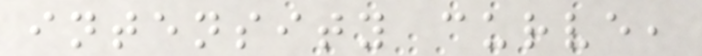intensity curve,
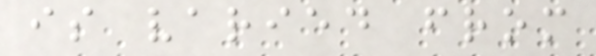is varied from
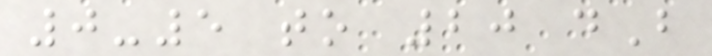0-5 to 20 dB
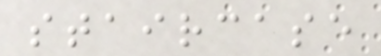staircase
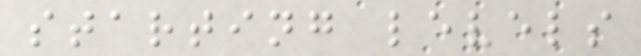starting levels
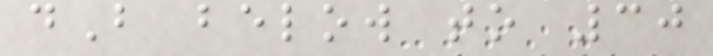dB below to 30
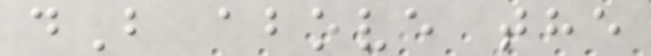dB above the
